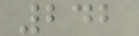242
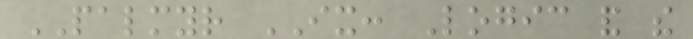PALMYR IX: Logic and the
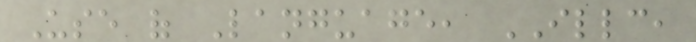Use of Language, ILLC,
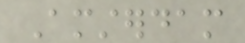Amsterdam
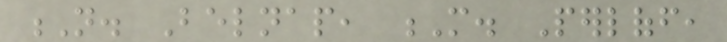N. Belnap, M. Perloff,
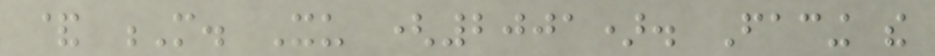& M. Xu (2001). Facing the
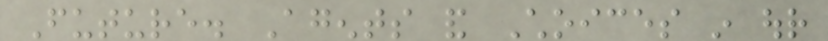Future. Agents and Choices in our
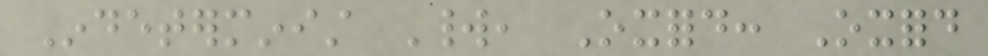Indeterminist World, Oxford: Oxford
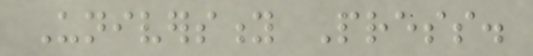University Press.
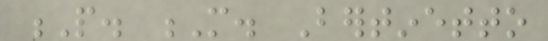P. M. Bertinetto
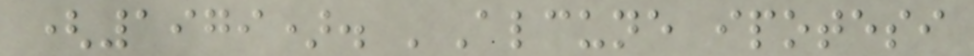(1979). 'Alcune ipotesi
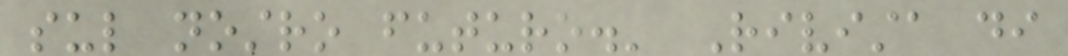sul nostro futuro.' Rivista di
